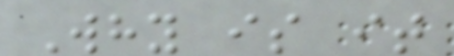Why is it
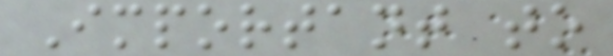Important to
